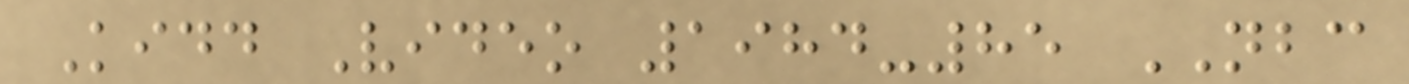Kidd Video 1984-85 NBC
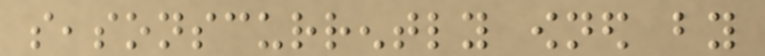seasonscurrently owned by
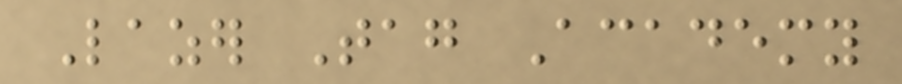Lazer Tag Academy
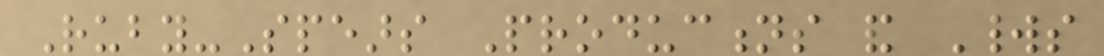Ruby-Spears Productions and Worlds
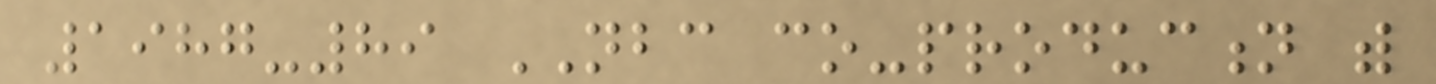1987-89 NBC co-production with
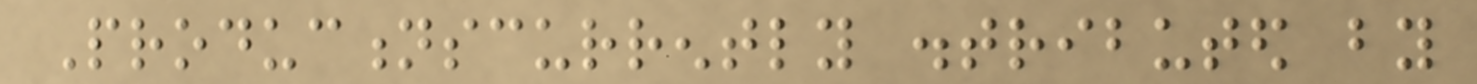Productionscurrently distributed by
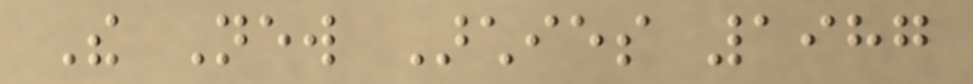The New Archies 1987
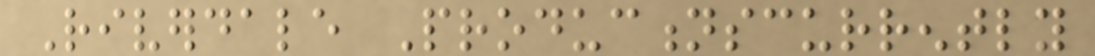Riverdale Productionscurrently
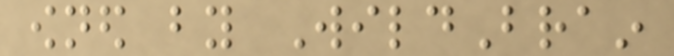owned by WildBrain
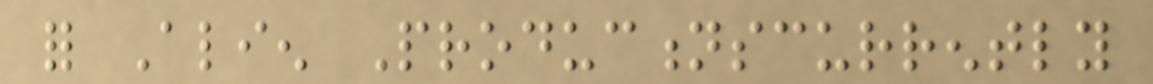for Alien Productionscurrently
